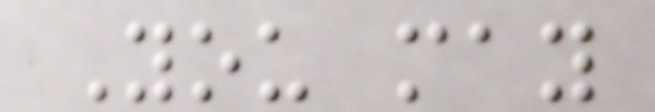You may
